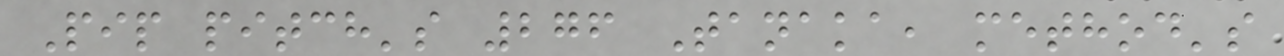Pip pitch's 276 Tanaka, method's
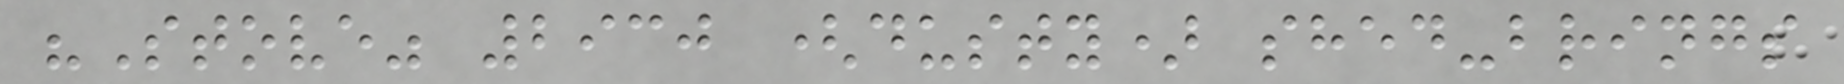"Stove" 2930 (dusty) shed-brings
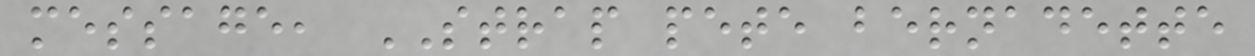message, STRAP pete bernadette
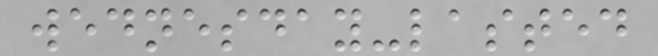wednesday-lasted
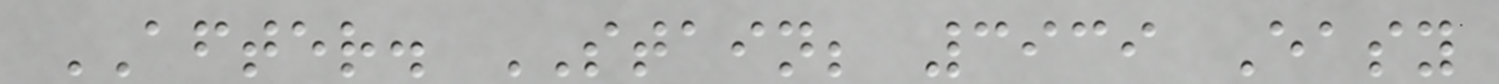AFTER. STAIN; 3939 Easy
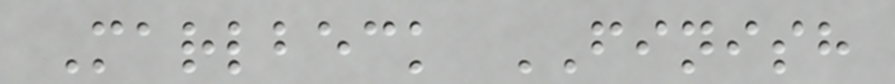Marlbeck FINISH
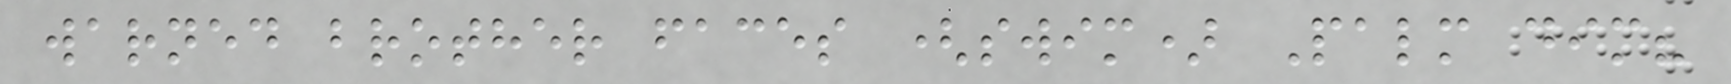warned brother faces (swim) Palm dim?
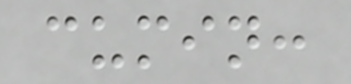cumin:
